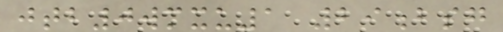jtb0wmxu1 29bsg
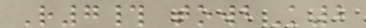R7# towbK2
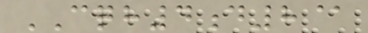CQH4d8@
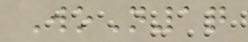WoN1q
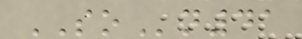SOn41
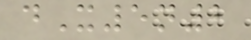dX5n2
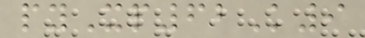pyXp62K9
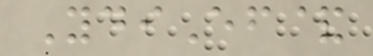YdiEf&
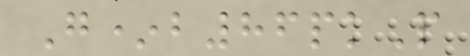G*b86pkP
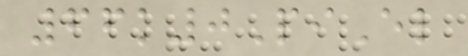66k0PiEl
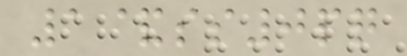1&ss0pq
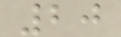20
